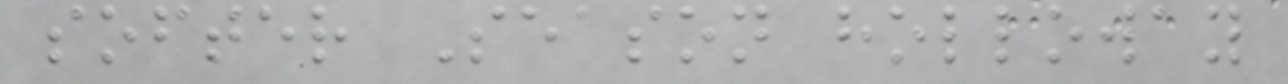softer Season holloway
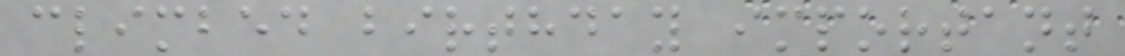climbed birthday important
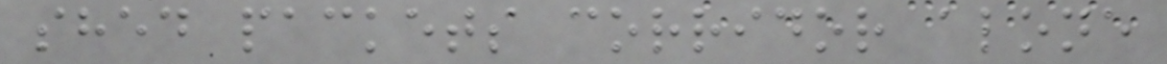shed packets corridor alone
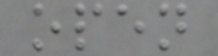open
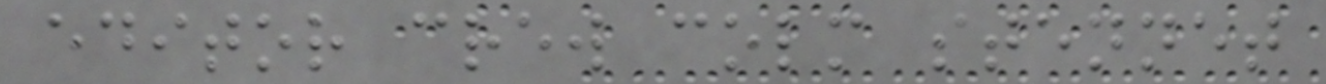editor crew colm stennet
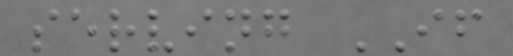serving IF
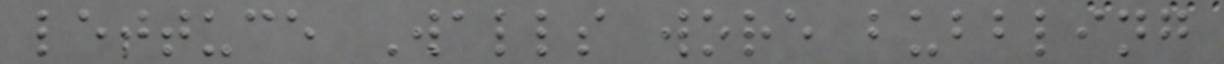lettuce Walls wore bubbling
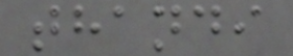thandi
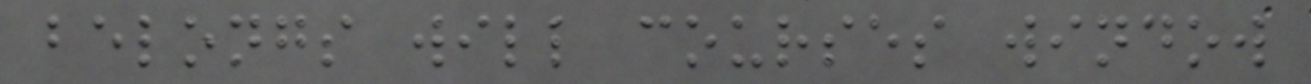belongs will courses window
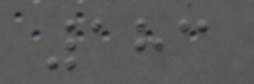183
